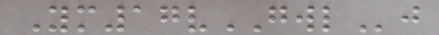Ym17vGWLj
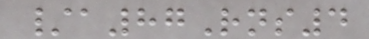/a87Rns4
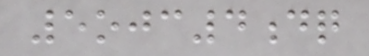5ojc4dq
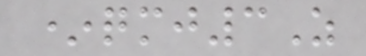*qmj3Z
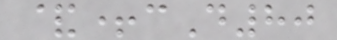&+cD80
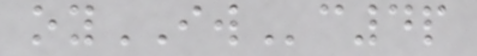oyIWc4p
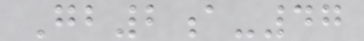Gb2a-47
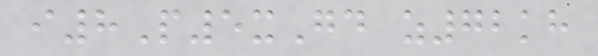i8P5xGd z72kh
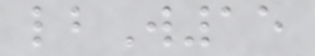lbW15
